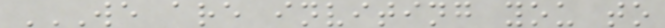WE ARE INVITING YOU TO
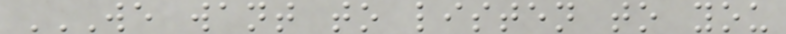WE WANT TO LISTEN TO YOU
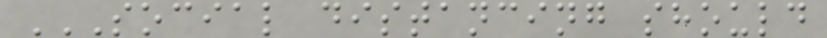SOCIAL DISTANCING SHOULD
